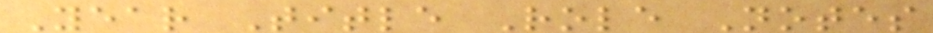Year Title Role Notes
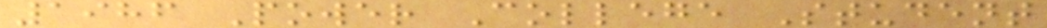1986 Power College Student
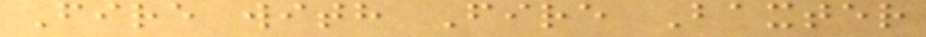Fire with Fire Baxter
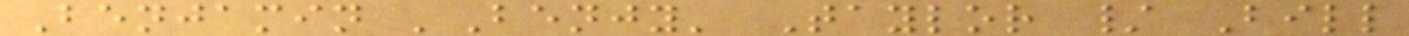Benjamin 'Benjy' Taylor / Bill
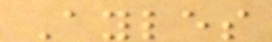Ayles
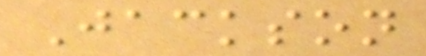Jackson
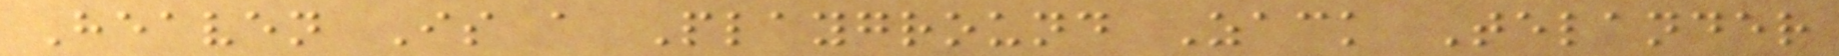Heaven Is a Playground Zack Telander
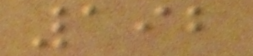192
